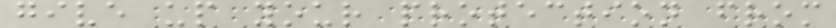give up your protection from
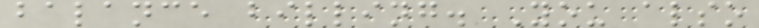balance billing. You also
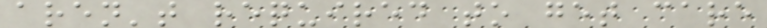aren't required to get care
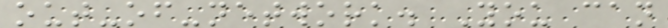out-of-network. You can
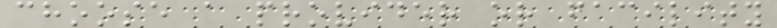choose a provider or facility
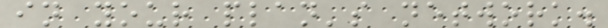in your plan's network.
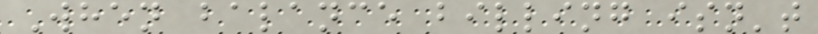When balance billing isn't
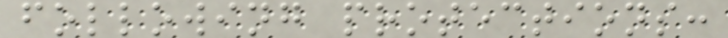following protections:
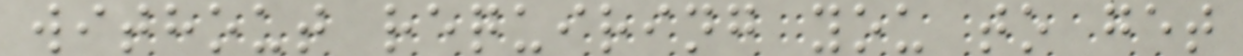without requiring you to get
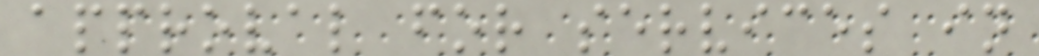approval for services in
